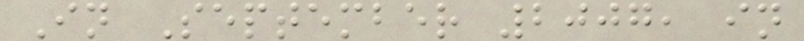In September 2007, in
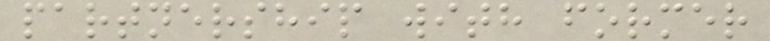partnership with former
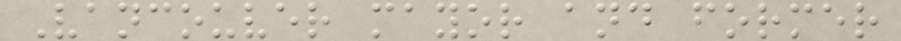Vancouver mayor and former
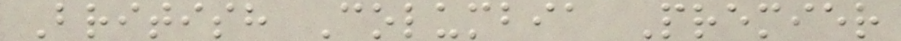British Columbia Premier
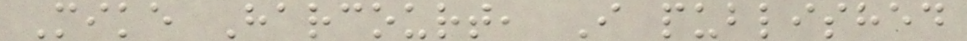Mike Harcourt, I published
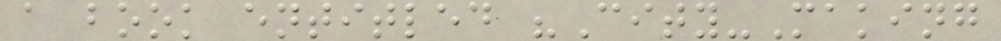a book entitled "City-Making
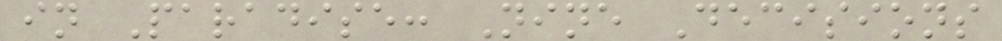in Paradise: Nine Decisions
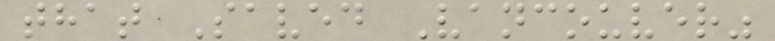that Saved Vancouver"
